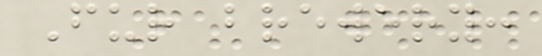Fur brewery:
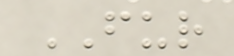FUR
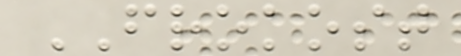FROKOST
